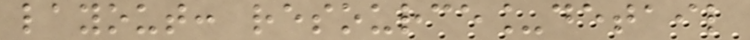layout: resource_detail
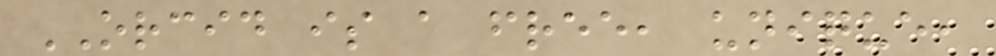ORCID is a free, unique,
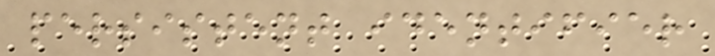persistent identifier
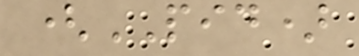(PID)
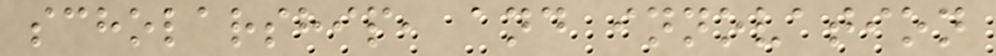scholarship, and innovation
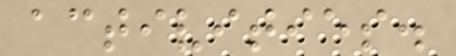activities.
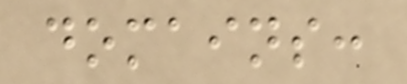domains:
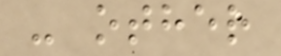- other
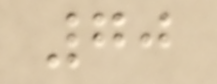70
